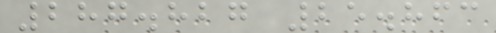287.827 25.863
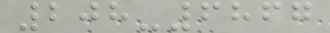208-6867
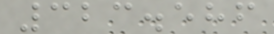323.586
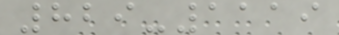829-1119
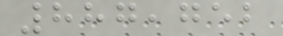887,752
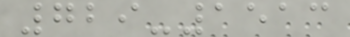729-1513
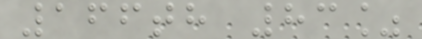166th 83%
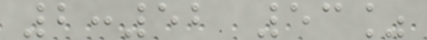2:52 53%
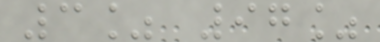3% 97%
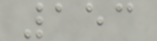153
